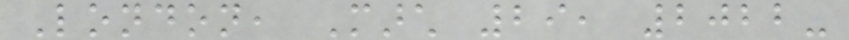London, March 29, 2022-
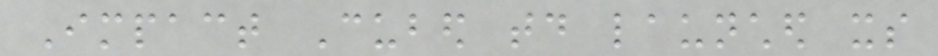Impact Cubed today launched its
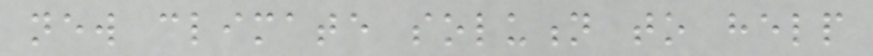new climate solution to help
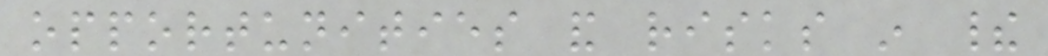opportunities and risks in their
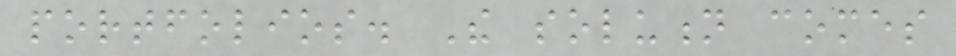portfolios. The solution comes
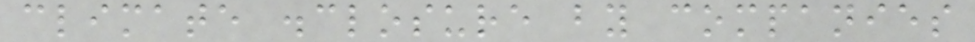climate disclosure by companies
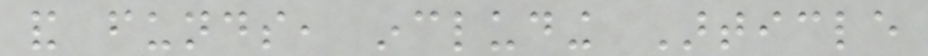and funds, including Article
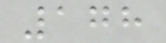178
